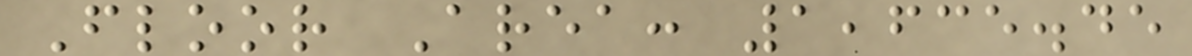Floor Area: 1,635.45
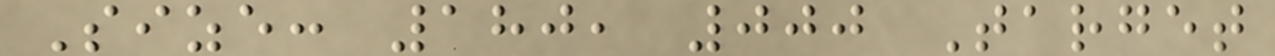Size: 180, 000 Target
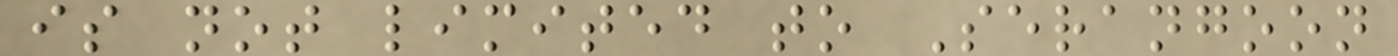is not limited to Serangoon
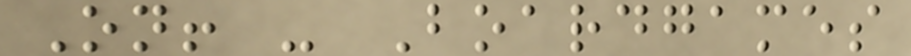On! - Boardgames
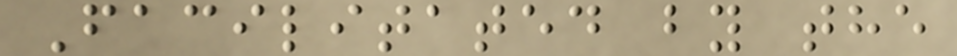Facilitated by the
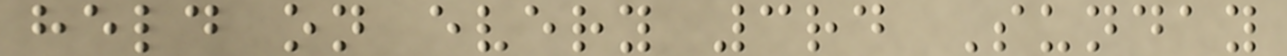held on every 3rd Sunday
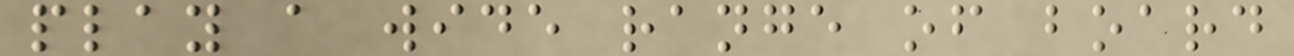play a wide range of board
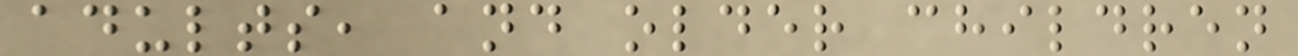adults, and older children
